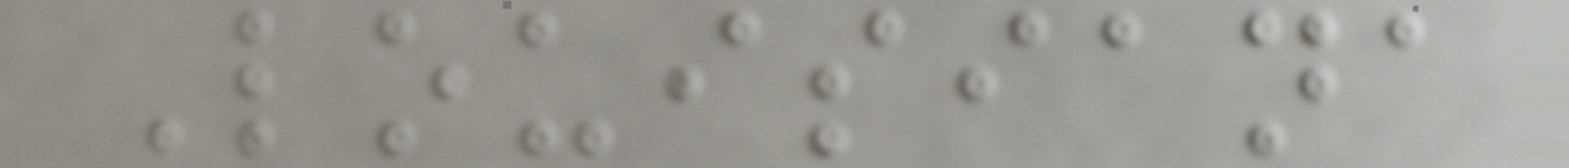Louisiana
